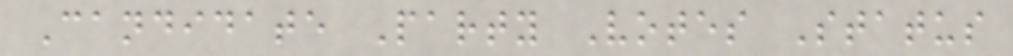Candidate Party Votes Status
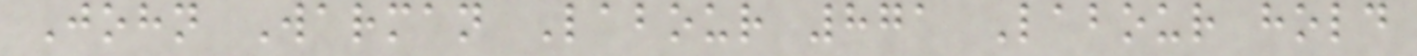John Warman Labour 871 Labour hold
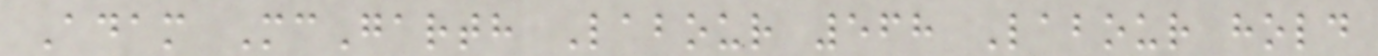Adam McGarth Labour 568 Labour hold
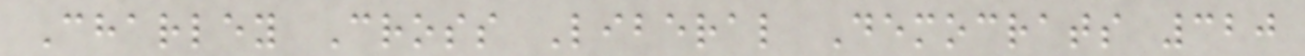Charley Cross Liberal Democrats 320
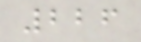226
